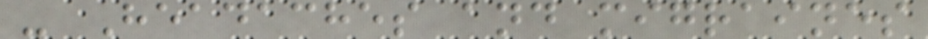- Headaches and migraines
